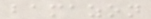bamazon
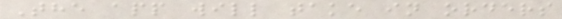The app will take in orders
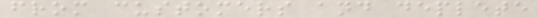from customers and deplete
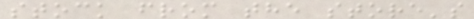stock from the store's
